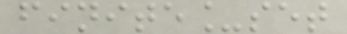finite_set
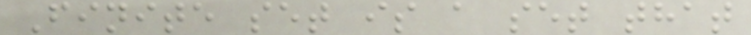Finite set is a set that
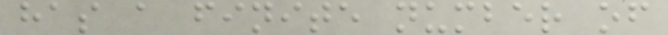has a finite number of
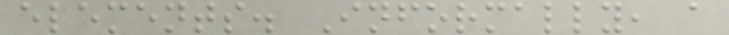elements. Informally, a
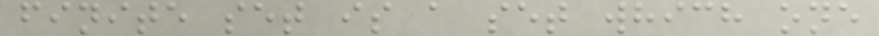finite set is a set which one
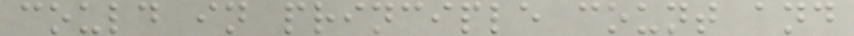could in principle count and
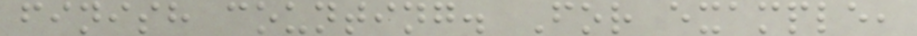finish counting. For example,
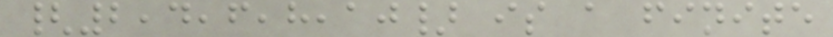{2,4,6,8,10} is a finite
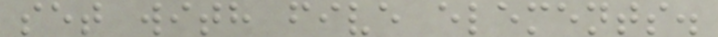set with five elements.
